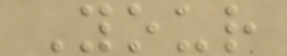Your
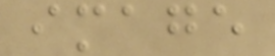image
